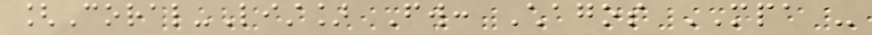[Coral-List] Fw: Chagos MPA -
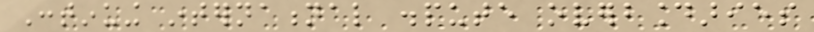Continuing international dispute overboundaries
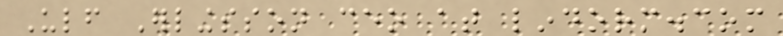Ulf Erlingsson ceo at lindorm.com
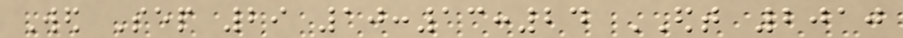Wed Sep 29 10:13:24 EDT 2010
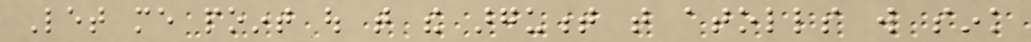Let me point out that the argument that atolls will sink
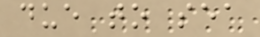due to sea
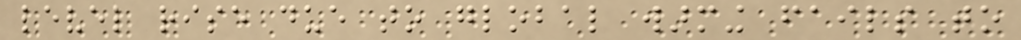level rise due to global warming fails to
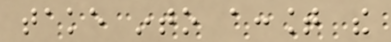take into account the
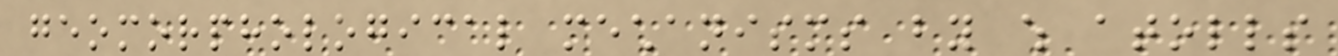geomorphological mechanisms by which atolls
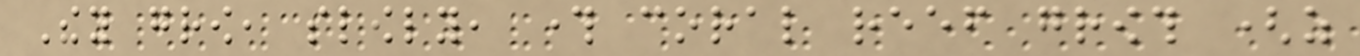They grow, slowly, through coral reef growth (as
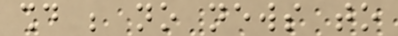should be no news to
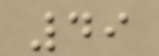49
